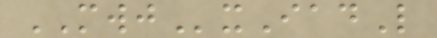MWJxIadL
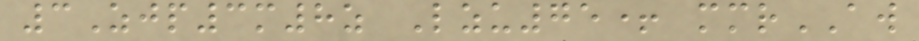3Zjp3m8z Lzu75+ mmrAW
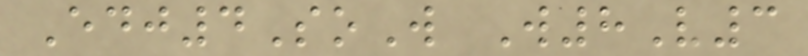Edj4SoW W8V3
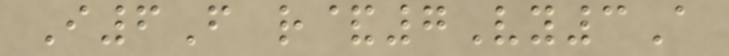I6F r&7Vy3A
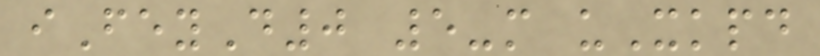iFeyD0 5-m uXkpd
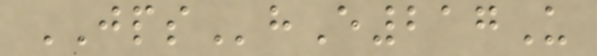JPShE217U
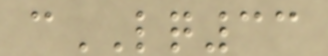cLQ33
